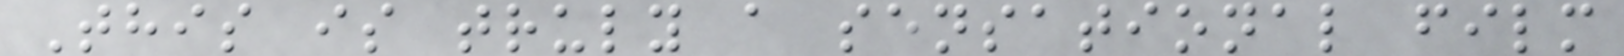This is truly a sensational film
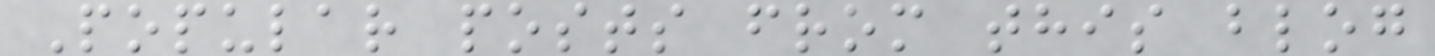Popular posts from this blog
